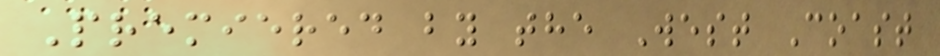Premiered by the West Coast
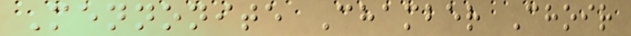Mennonite Chamber Choir
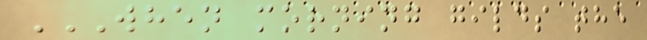WHEN MORNING GILDS THE
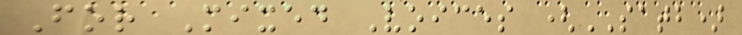For Mixed Voices (SATB)
